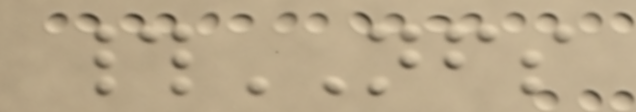#NFS
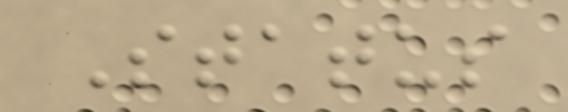Status
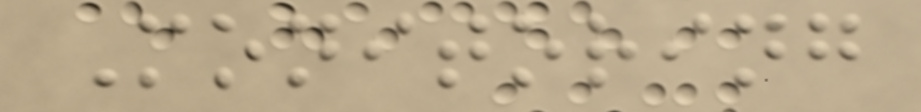Monitoring
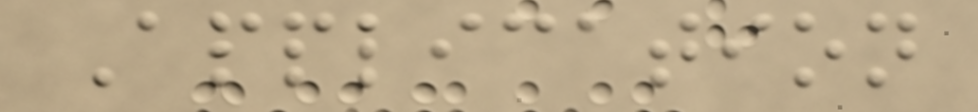Application
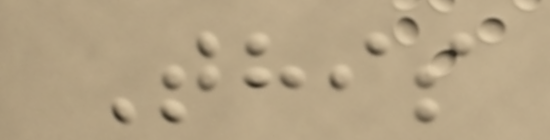This
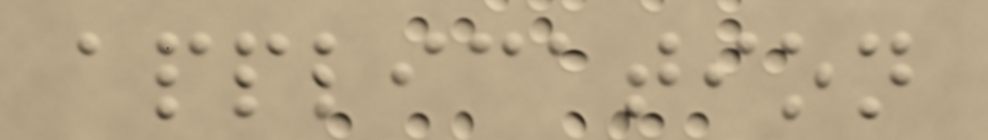application
